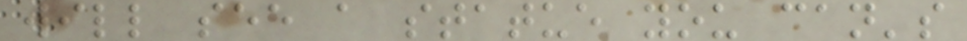will see a statue you can's
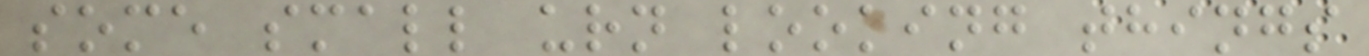some small urn looking things
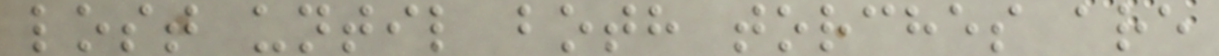lost until both torches are
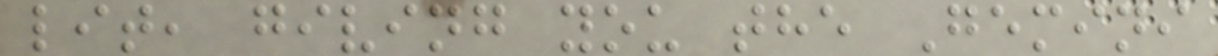lit, giving you the Gemini
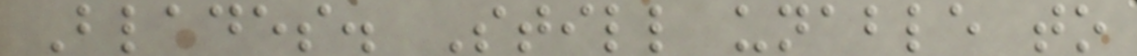Blades. Still unable to
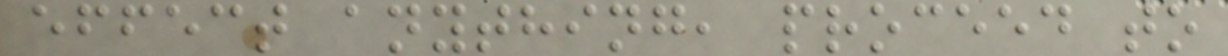effect anything, proceed to
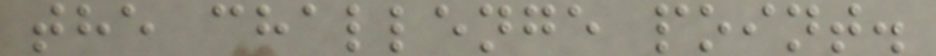the challenge point.
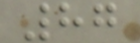87
